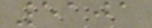5101
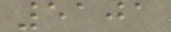5101
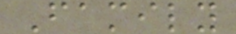Family
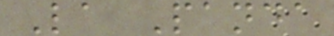La Panda
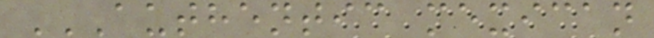AUTHENTIC MEXICAN
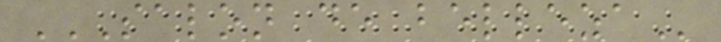SALON DE BELLEZA
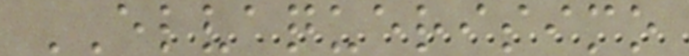ELVAQUERISIMO
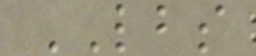LBS
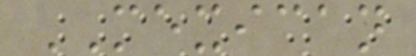MEXICAN
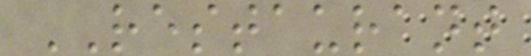RESTAURANT
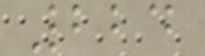224
